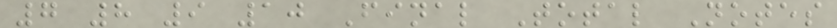7 8 9 10 Final Total Notes
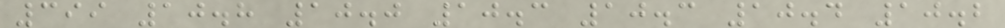399 10.8 10.0 10.3 10.3 10.4 10.2
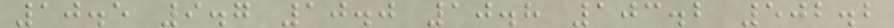10.5 9.7 10.0 10.8 103.2 502.2
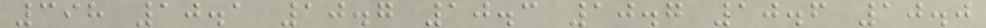398 10.1 10.7 10.3 10.7 10.6 10.0
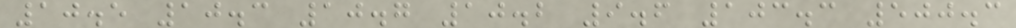10.5 10.3 10.7 10.2 9.6 103.3 500.3
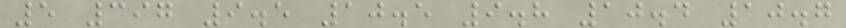5 397 9.5 10.5 9.8 10.4 10.7
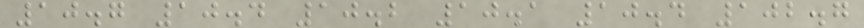10.7 10.4 10.2 10.1 10.4 102.7
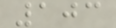103
